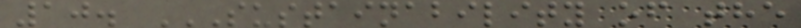10. SUSTAINABILITY OF THE
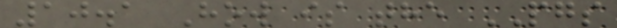10.1 How is the PGS
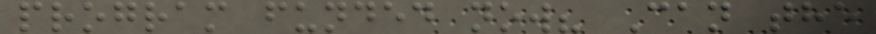program funded now? Can the
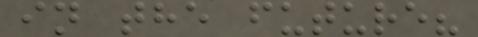in the future?
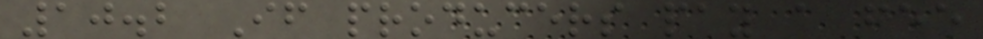10.2 If producers pay a fee
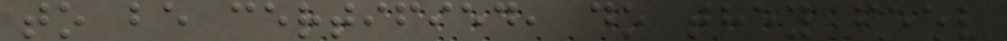to be certified, do they feel
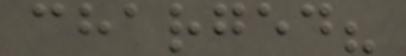charged?
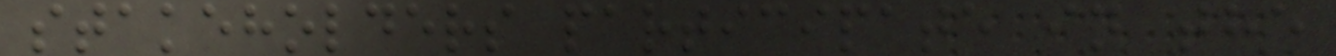stakeholders participate in the
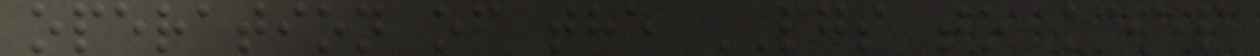operation of the PGS to keep
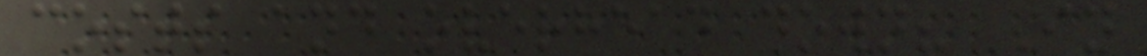costs and overhead down? In
